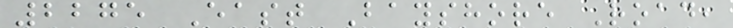2275 East Bayshore Road,
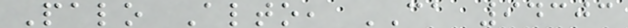Palo Alto, CA 94303
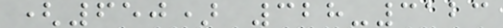(650) 328-3123
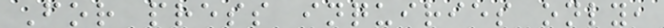For press inquiries only,
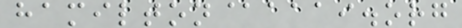hamilton@aaai.org
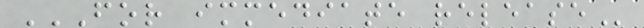FOR IMMEDIATE RELEASE
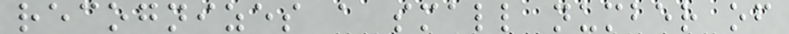recognizes a small number of
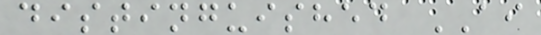distinguished AI
